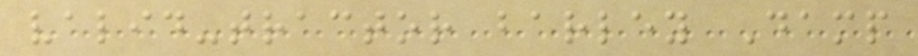valid-tractor barley Damp
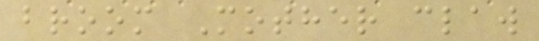broom Mother claw
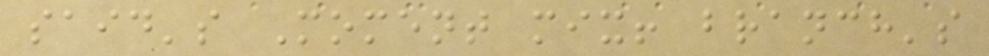said's Moment mix! branch's
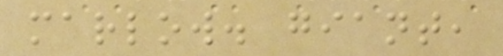marlow. giant,
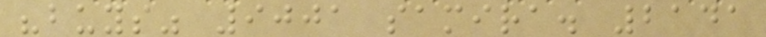"buys" 9001 samira. 2141
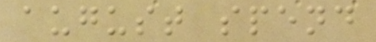august spend
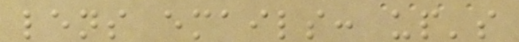lens emails: up's
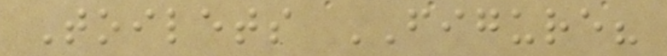Toilets FIGURE?
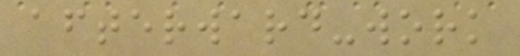afterward-work
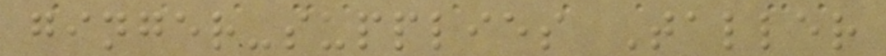ginger-supplies Taller
